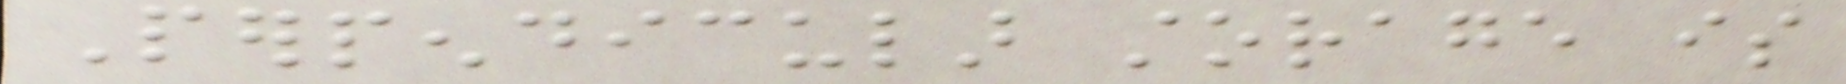Perpendicular storage is
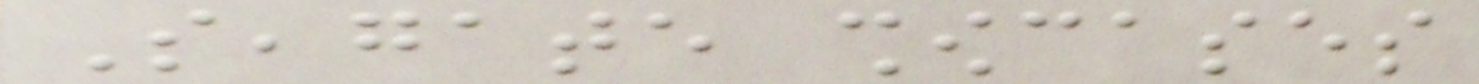Seagate showcases
